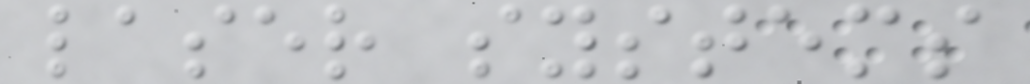laser systems
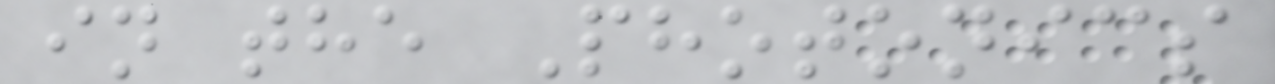in the Photonics
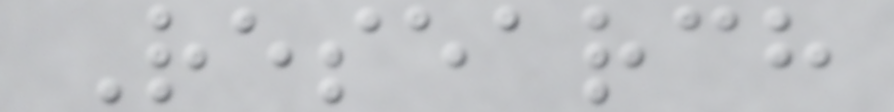Research
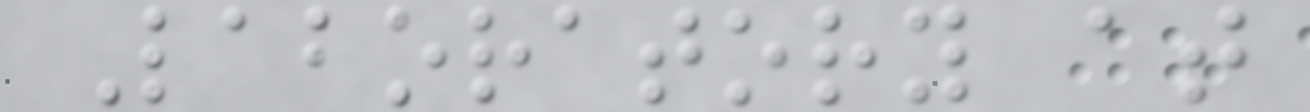Laboratory at
